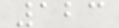123
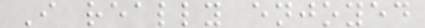I really enjoyed
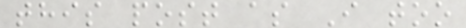this post as I too
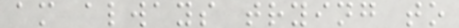am always trying to
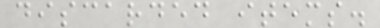discarded items.
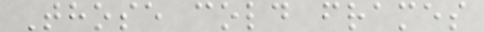Those cold frames
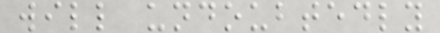will undoubtedly
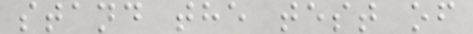stand the test of
